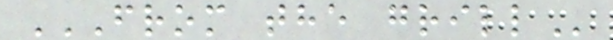FROM THE GRILL
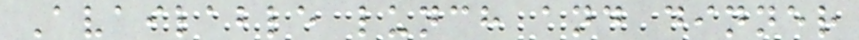Available lunch and dinner
